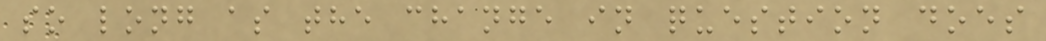so long as the change in question does
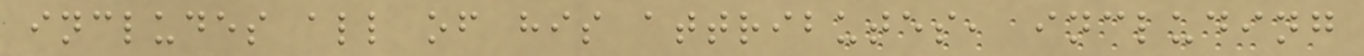includes all of his attributes, including
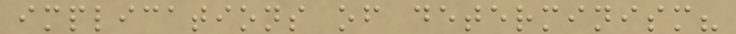implications of determinism?
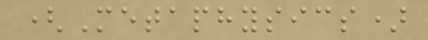(Metaphysics)
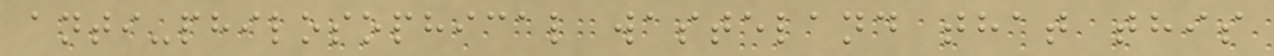anti-philosophical wasteland that this
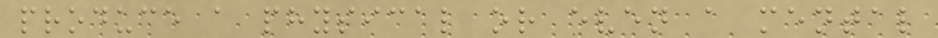produce a physical or even a mental
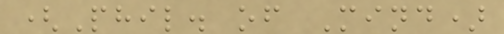(Phil. of Mind)
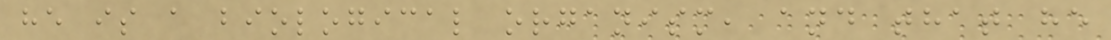he is a biological organism, and that he
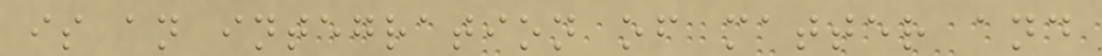is an integration of matter and
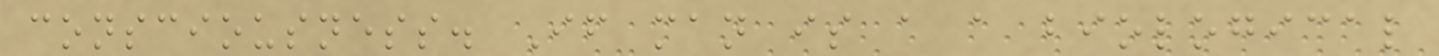consciousness. If man is a a biological
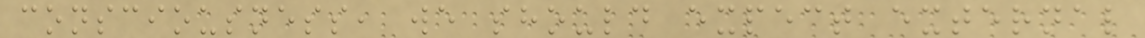consciousness, we should expect external
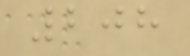208
